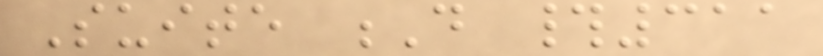Suite D #311
